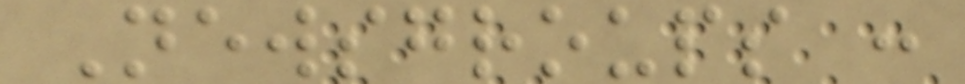Newsgroups :
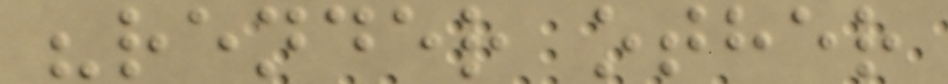"render other
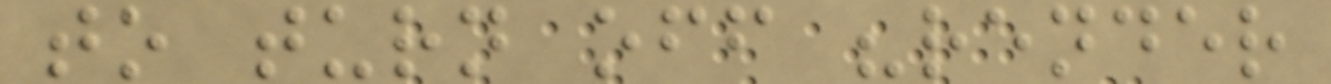to turn off "render
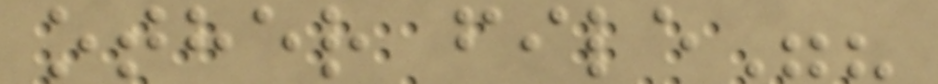other file"?
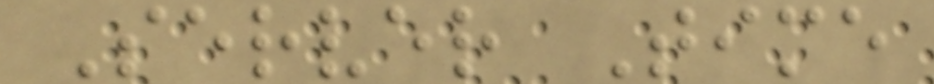Server Time
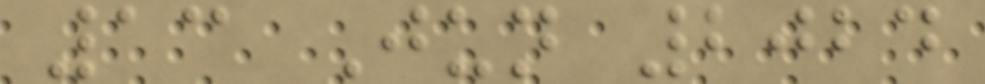13 Jun 2024
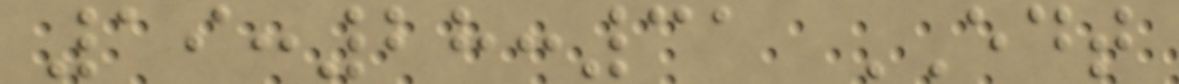19:28:31 EDT
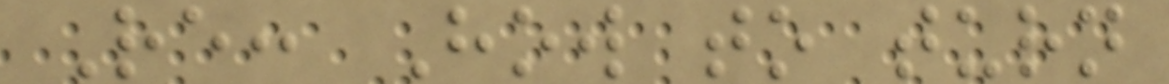Re: How to turn
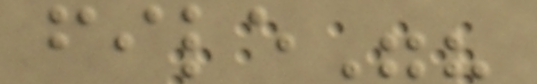file"?
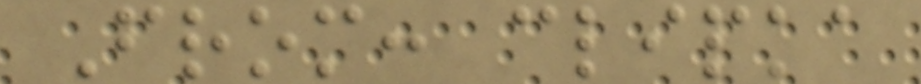From: clipka
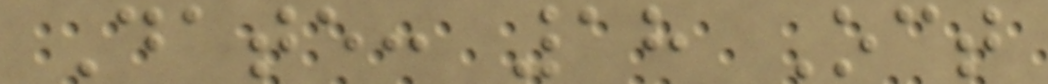Date: 18 Oct
